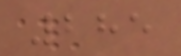285
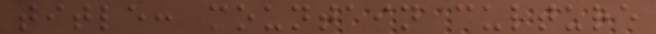title: mountain culture
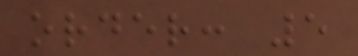order: 5
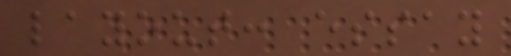layout: essay
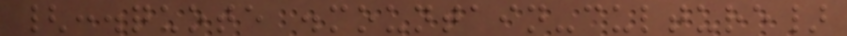{:.quote .mountain-culture}
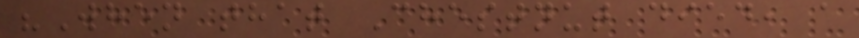"When that Chestnut died, a
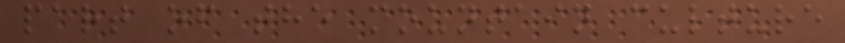part of the mountain culture
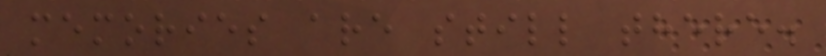memories are still there.
